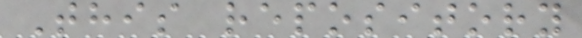This repository
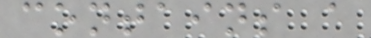contains a
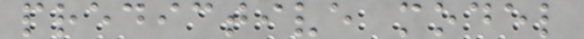predictive model
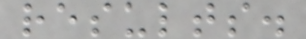results.
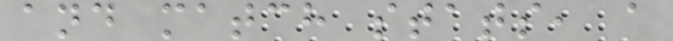and match stats, a
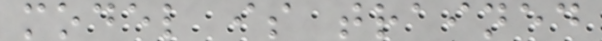model is trained
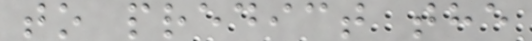to predict the
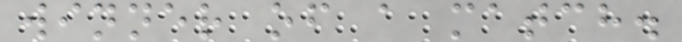winner of a match.
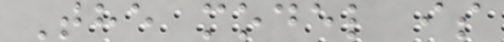The model is
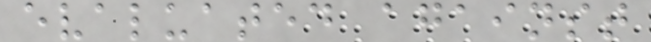evaluated against
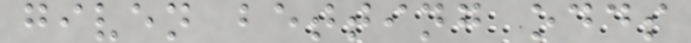given betting odds
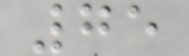75
